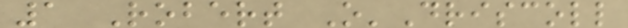1 Robert O'Driscoll
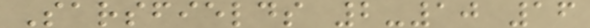Sarsfields 2-10 16
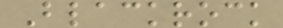Blackrock
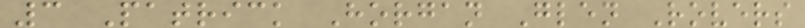3 Patrick Horgan Glen Rovers
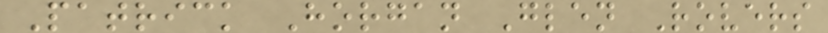Patrick Horgan Glen Rovers
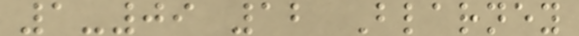1-09 12 Blarney
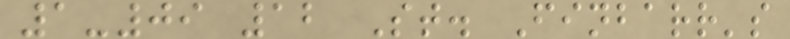1-09 12 St. Finbarr's
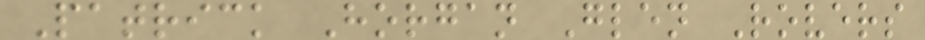Patrick Horgan Glen Rovers
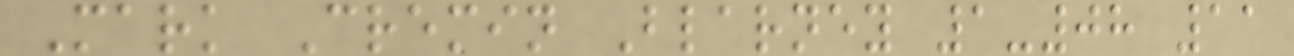Mark Cremin Blarney 1-08 11
